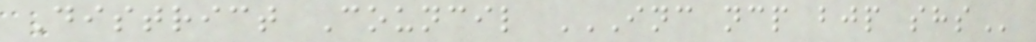District Council INC NCP BJP SHS
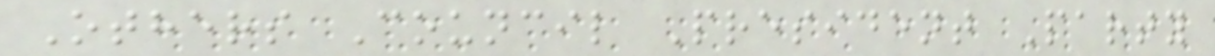Others Council President Party
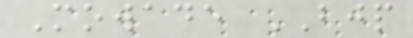Mowade BJP
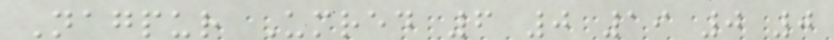Nagpur Umred 6 0 19 0 0
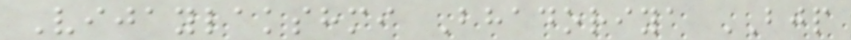Vijaylakshmi Bhadoriya BJP
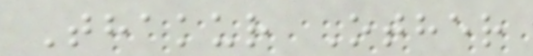Thakur Other
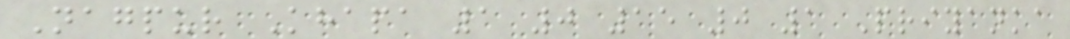Nagpur Khapa 1 0 15 0 1 Priyanka
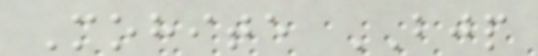Mohite BJP
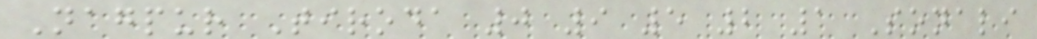Nagpur Tiroda 0 9 5 2 1 Sonali
